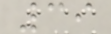39
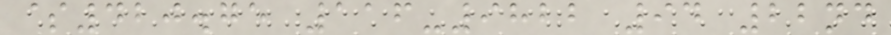$420.75 116-9822 94 22nd
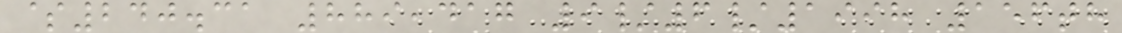$240.31 889,417 9/6/1998 156th
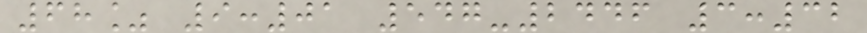68% 9:01 547-2446 3:32
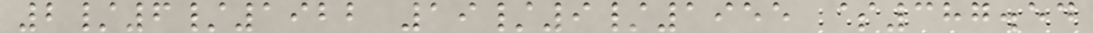2/6/1922 19/9/1955 $387.54
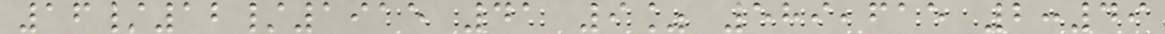16/12/1915 41 9% 589,615 2:49
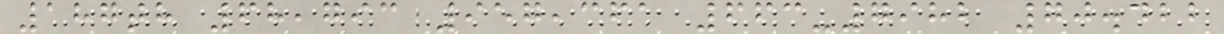187th 68,793 957,361 663-7982 70.422
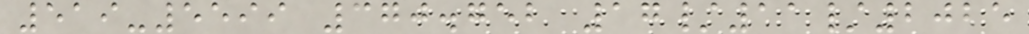519-5599 370.752 17/11/2025
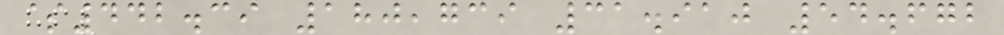$442.39 180,739 31.910 54.672
